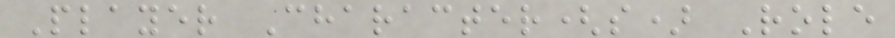Player Character(s) Role
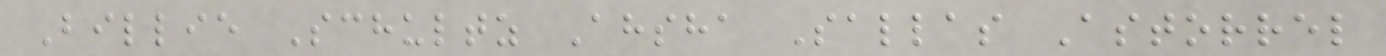Billie Schultz Ahsha Sallas Astorrel
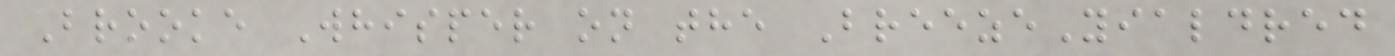Brooke Whisper on the BreezeYialdred
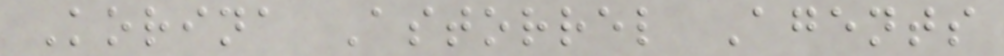Korina Astorrel Agents
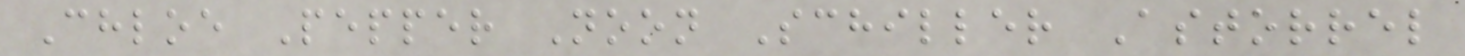Chloe Pepper Noon Schiller Astorrel
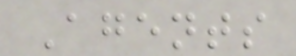Agents
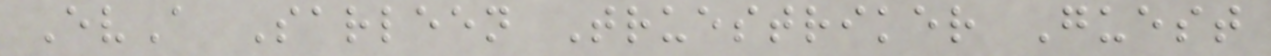EvA Sarleen Truestriker Guest
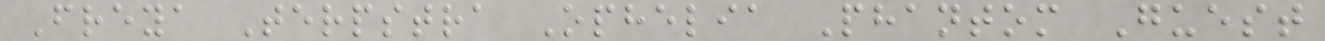Freya Terpstra Ophelia Phantom Guest
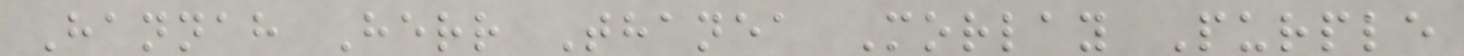Hannah Herr Thanea Morlay Purple
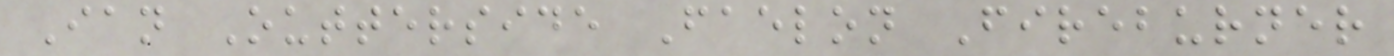Ian Outterside Faelon Fireburner
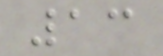13
